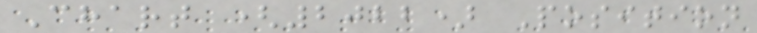Chart (2022) Position
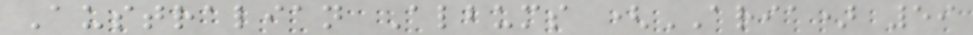Australian Albums (ARIA) 59
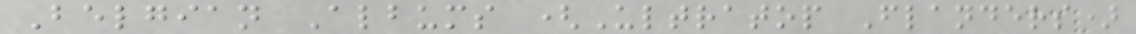Belgian Albums (Ultratop Flanders)
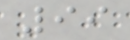99
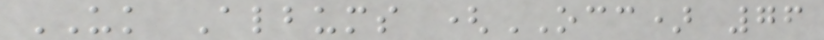UK Albums (OCC) 76
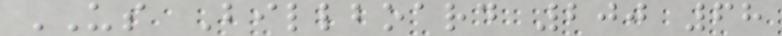US Billboard 200 68
